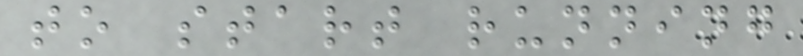to start running
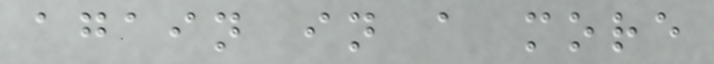again in a more
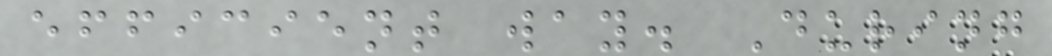efficient way. During
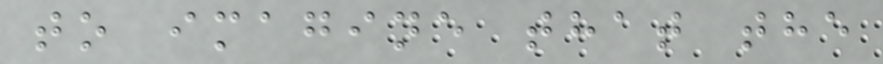to imagine that the
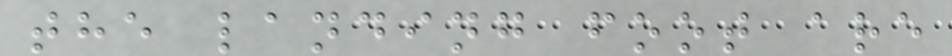the landing foot are
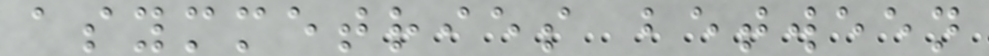asymmetries between
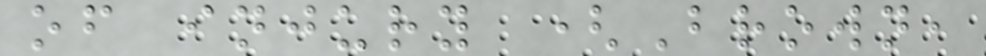of injury (Brown,
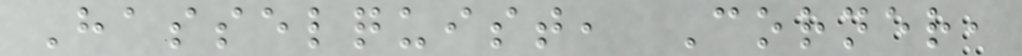Hasselquist, Corner,
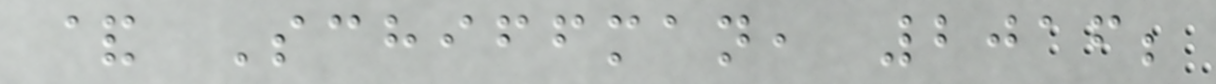& Schiffman, 2016;
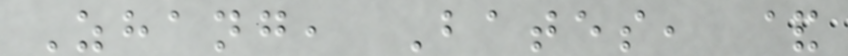Zhang, Bates, &
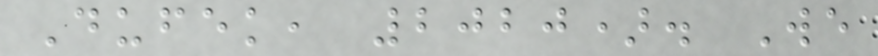Dufek, 2020). We
